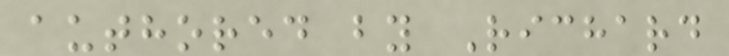authored by Richard
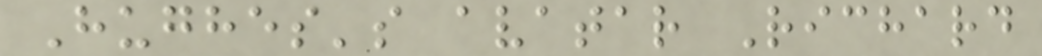Hughes's avatar Richard
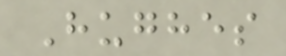Hughes
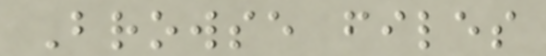Browse files
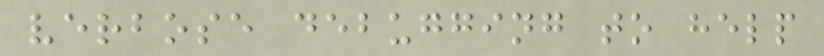verbose debugging to help
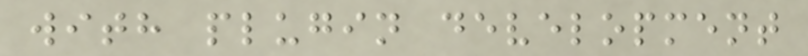with plugin development
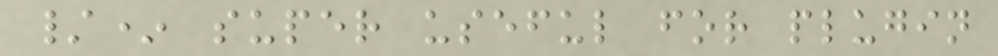/* super useful for plugin
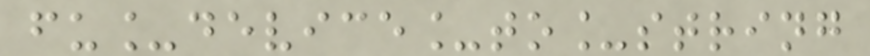fu_device_to_string
